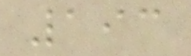193
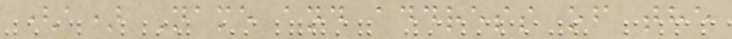(a) Name and address of the
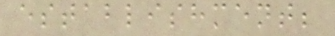establishment;
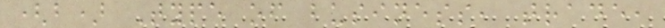(b) Type of business, trade,
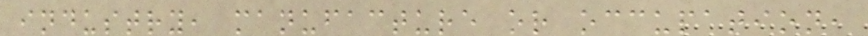industry, manufacture or occupation,
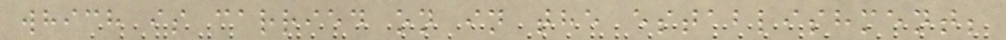which is carried on in the establishment;
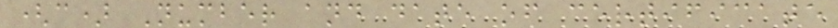(c) Number and date of certificate
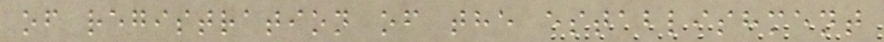of registration of the establishment
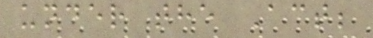under the Act;
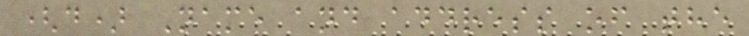(d) Name and address of the
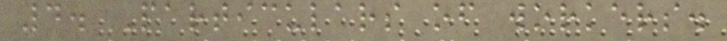4. Particulars of workers.
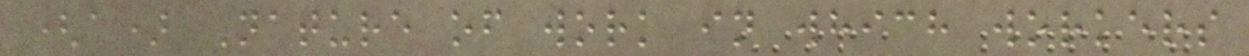(a) Nature of work in which workers
